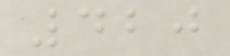420
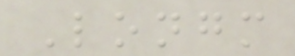Longm
